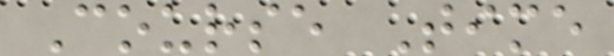Course Time
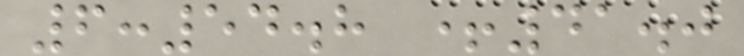6:54.8 +41.0
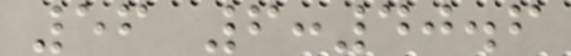56 6:40.6
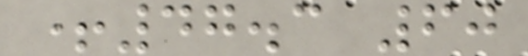+47.3 60
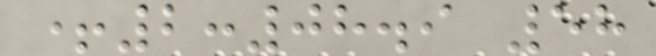+2:08.9 58
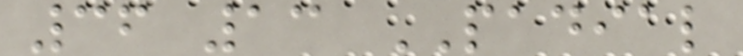36 13 PADIAL
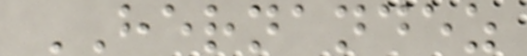HERNANDEZ
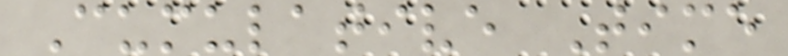Cumulative Time
